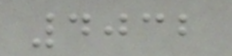4032
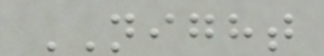NIGHT
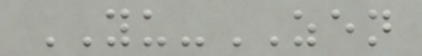YU-ZEN
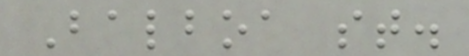Balboa st.
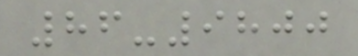86-9800
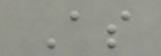As
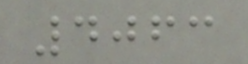4063
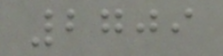2709
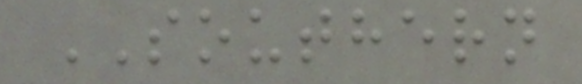SOUTHERN
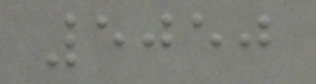5050
